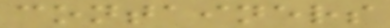containers
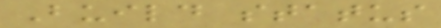Build status
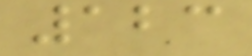123
